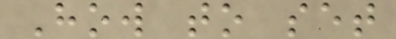How to set
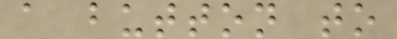a button to
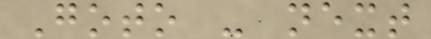Goto - next
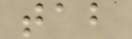tab
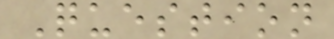Question
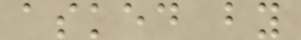asked by
